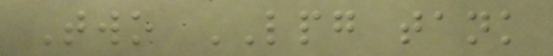Two LPG tank
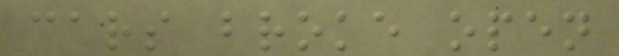cars broke open
